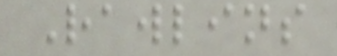Rawlins
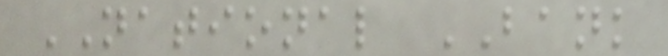NATIONAL BANK
